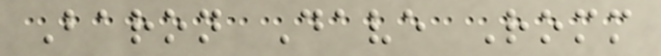Baron Dave Romm
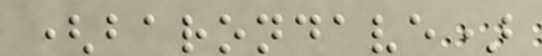(barondave)
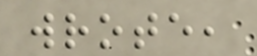wrote,
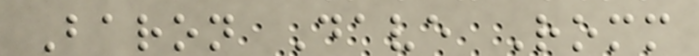Baron Dave Romm
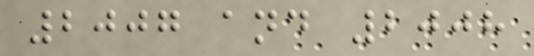2007 and 2008
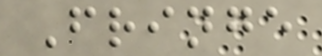Fringe
